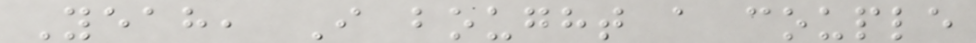Yeah, I bought a couple
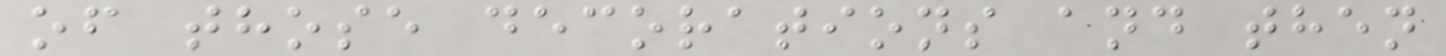of those decorations and then
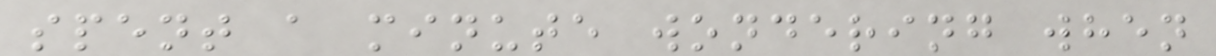spent a minute wondering when
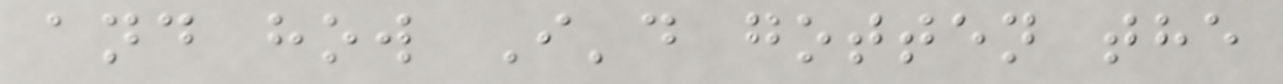and how I'd gotten the
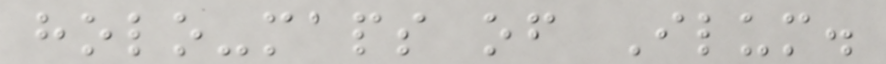holo-maps of Ilum.
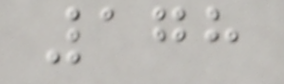178
